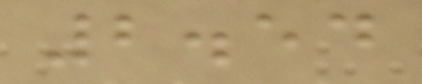2.54
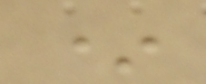*
